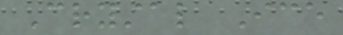Crystal Ice
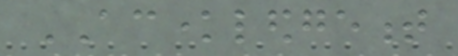ACKNOWLEDGEMENT
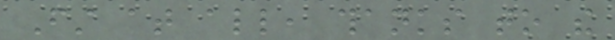First at all, thanks to the
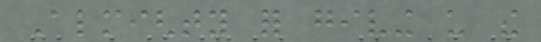Almighty for giving us the
